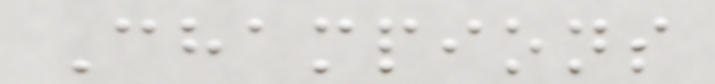Champions
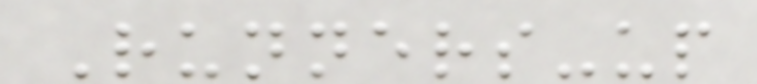Runners-up
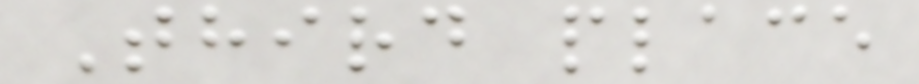Third place
